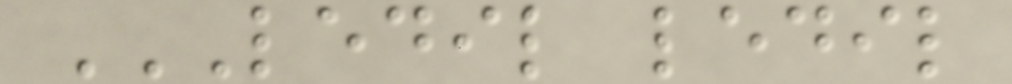LEDIL LEDIL
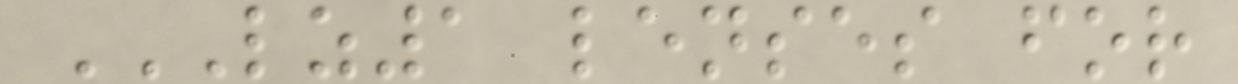LZ1 LENSES FOR
